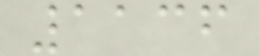1136
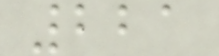221
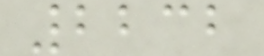2232
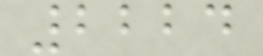2224
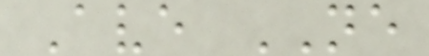Ave NE
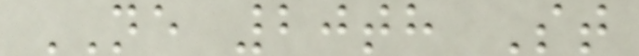NE 20th St
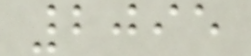2095
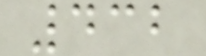432
